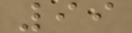99
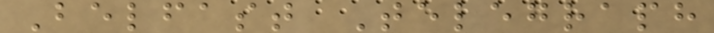Belfast Telegraph
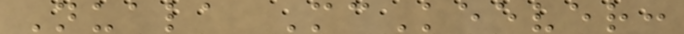Nuala McKeever:
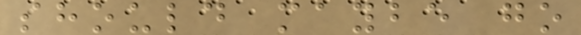should maybe go
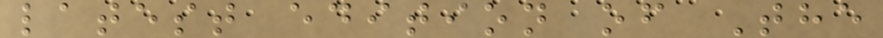latest edition of The
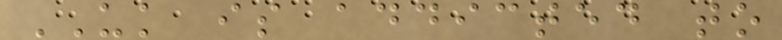UK is addicted to
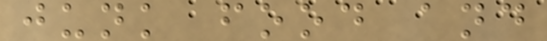junk food and
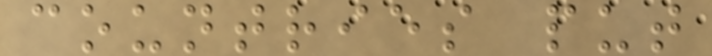countries put
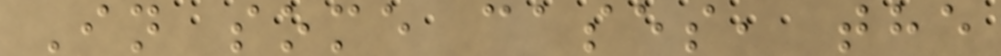In some cases, the
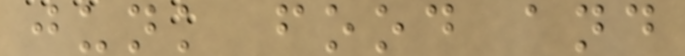junk food and
